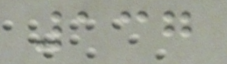137
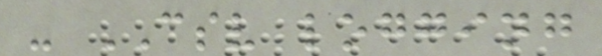- CSV logging
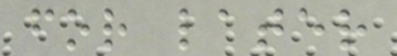for later
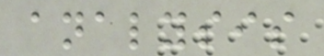analysis
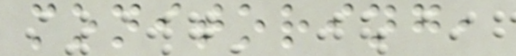monitoring,
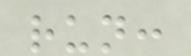run:
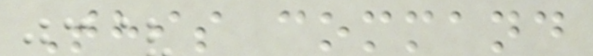This command
